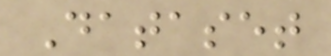Dataset
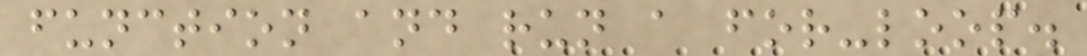function and run a for-loop.
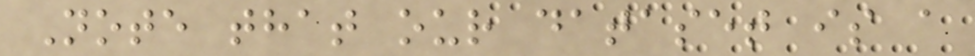Note that our dataset is a
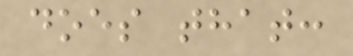does that:
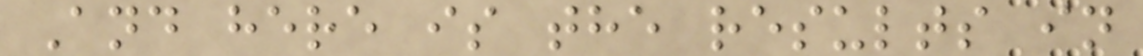And here is the results in
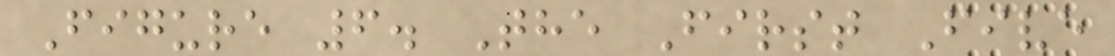Figure 6. The First Five
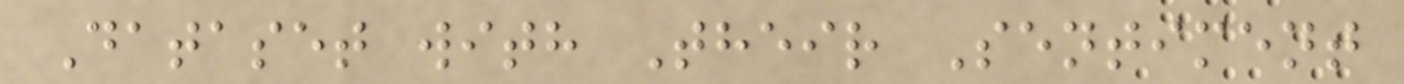Dataset with Their Sentiment
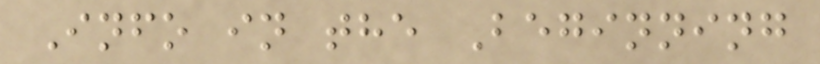Info in the Beginning
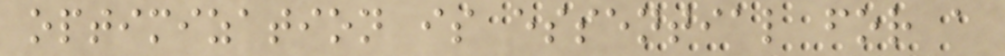optimization is essential for a
